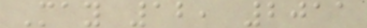May 12, 2011
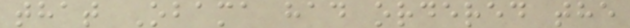that Obama had ordered the
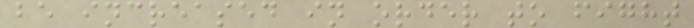be increased in order to fight
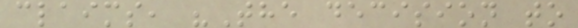claims, "The decision to
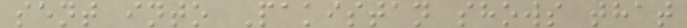sent into Pakistan shows that
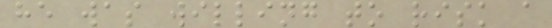he was willing to risk a
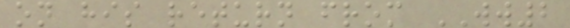on his return from WW2
